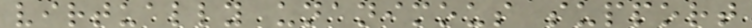virtually unanimous support
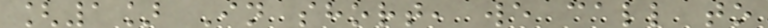[1] In short, we call to
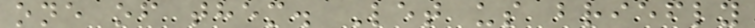one of them. Let us briefly
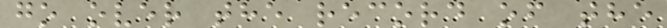go over the record of the
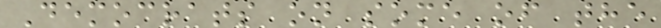Democrats on some of the
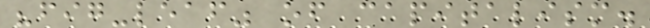"fig-leaf" of capitalism.
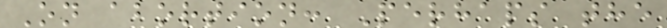On abortion: Perhaps the
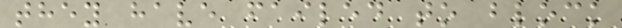they have failed to block
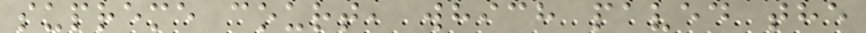supreme court, which paved the
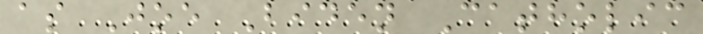as Joe Biden Catholic
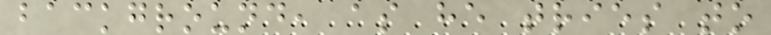background, as he tries to
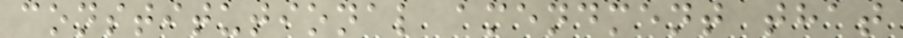constitutional amendment that
